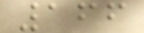166
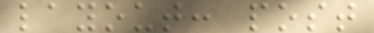layout: post
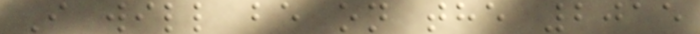I will be on the 2015
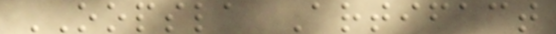OOPSLA Artifact
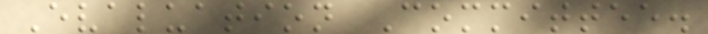Evaluation Committee.
